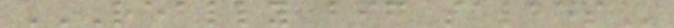REALLY BIG SALADS
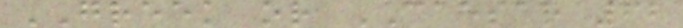GREEK or CAESAR 62
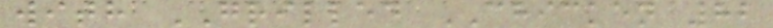with GRILLED CHICKEN 82
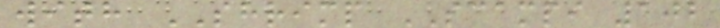with SHRIMP SCAMPI 102
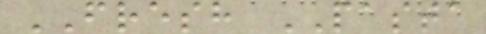FRESH PASTA
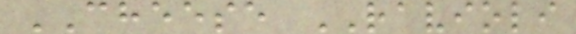CHEESE RAVIOLI
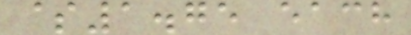$1.75 each
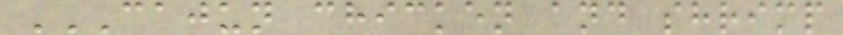CAJUN CHICKEN AND SHRIMP
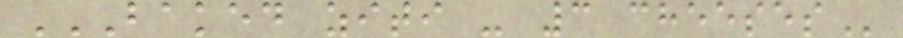BAKED ZITI - 3 CHEESES
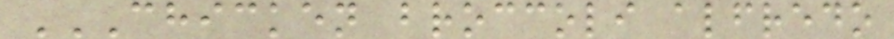CHICKEN BROCCOLI ALFREDO
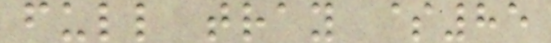full tray $85
